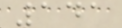141
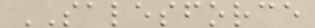SALESFORCE
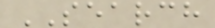SEARCH
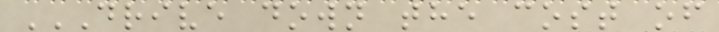DRIVE DOWN THE COST OF
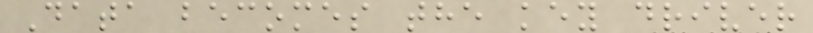Data becomes the key driver
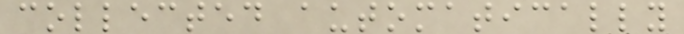collected automatically
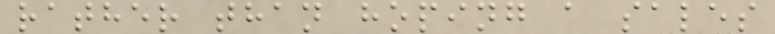rather than hoping a sales
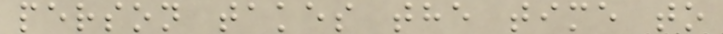person takes the time to
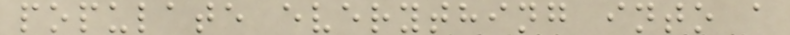populate everything into a
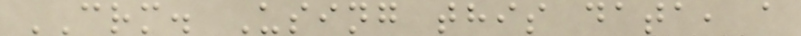CRM. Using this data, a
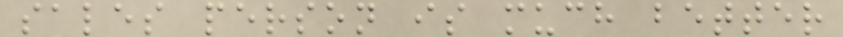sales person is much better
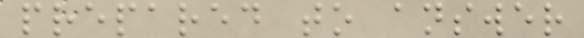prepared to answer
